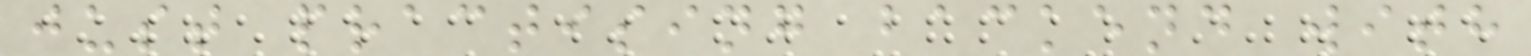just practising backend with
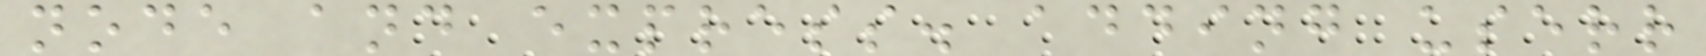node and express. adding userr
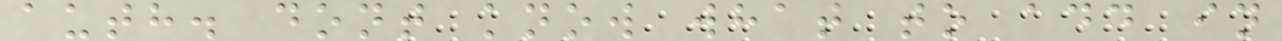auth. dont know what to add in
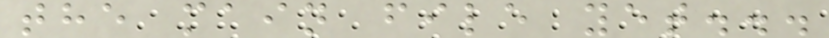the main file yet...
